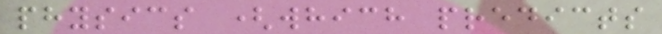physics (which predicts
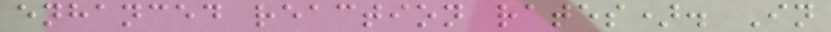enhanced reaction rates). In
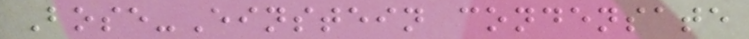Bose-Einstein condensate
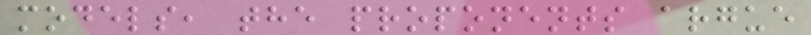models, the proponents argue
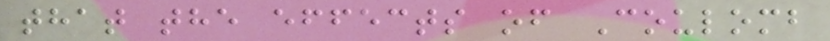that the effects of Coulomb
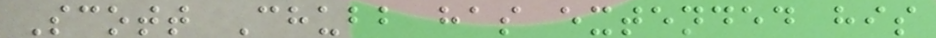Scott Chubb has extended his
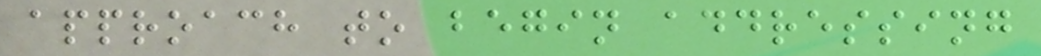approach to begin addressing
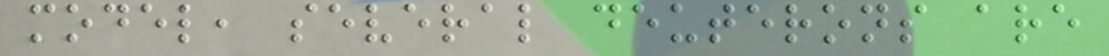model, several deuterons are
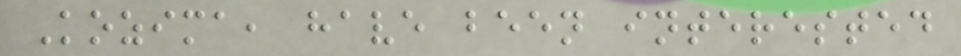Kozima, have been interested
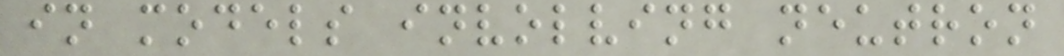in models involving neutron
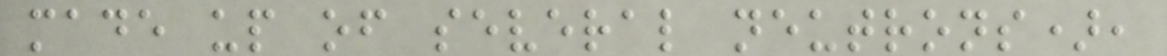made up of several neutrons),
